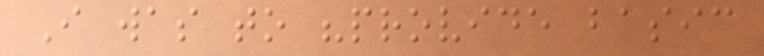I was to "provide basic
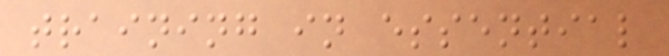training in essential
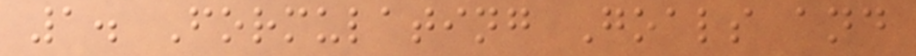1. Formulating Goals and
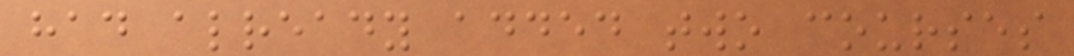had already added two courses
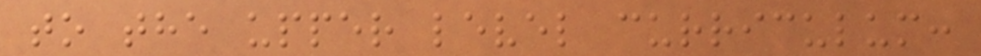to the upper level curriculum:
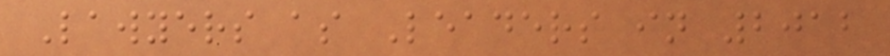Lawyers as Leaders in 2012
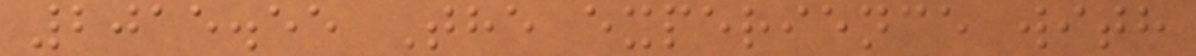2015.55 The experience with
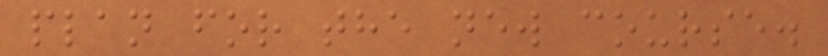plan for the new course.
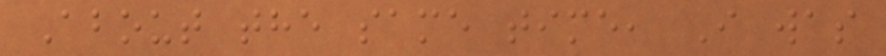About the same time, I was
